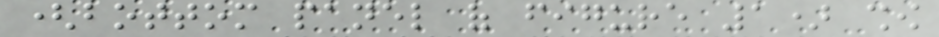(bottom panel of figure 1) show
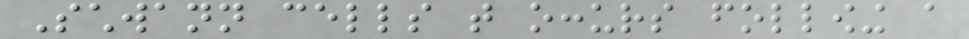Schwann cells that occurs following a
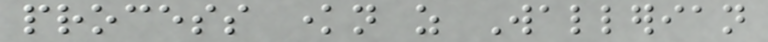process known as Wallerian
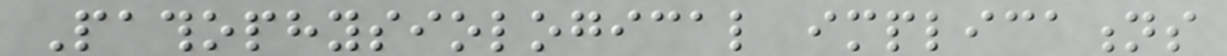Pathophysiological implications
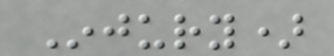Injury)
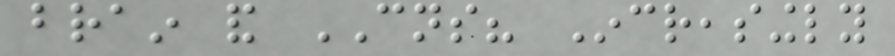brain and CNS? Increasingly
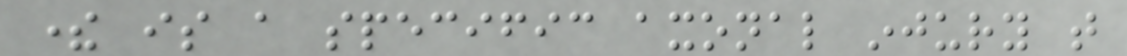there is a specific axonal injury that
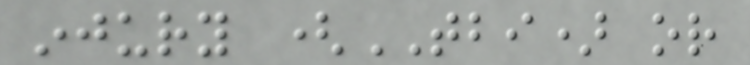injury (TBI) or
